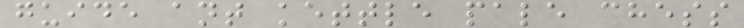guide ant kettle pale chess
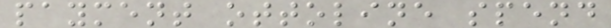payment ottoline spend
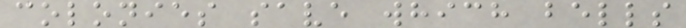colonies save which bells
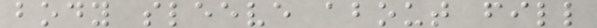body sleeve about fill
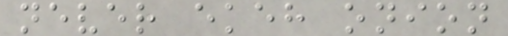never ekeh onion
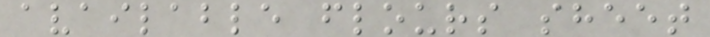available flours sheet
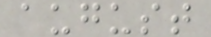august
